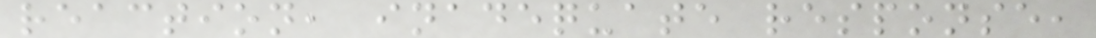reaction, inadequate response,
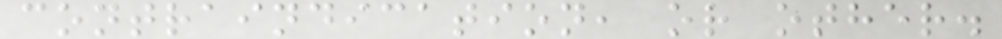contraindication, or other.
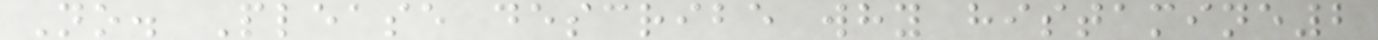No. Please describe why histamine2
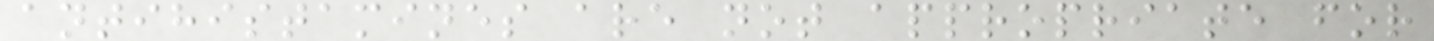antihistamines are not appropriate for
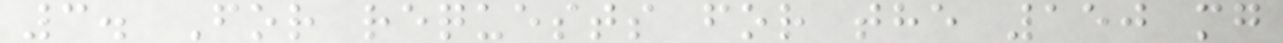3. For requests for the 150 mg
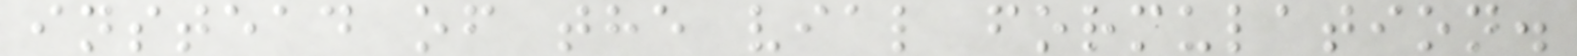instead of the vial formulation.
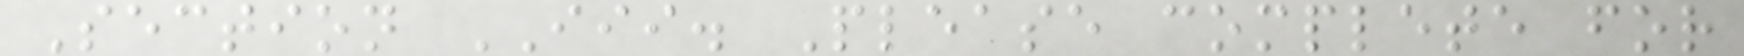Section III. Please complete for
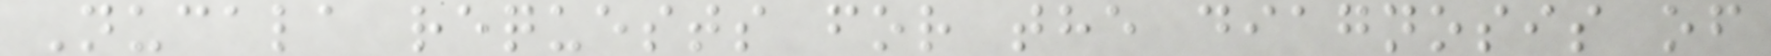Nucala requests for the diagnosis of
